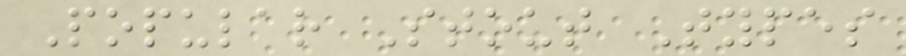Popular Stout Types
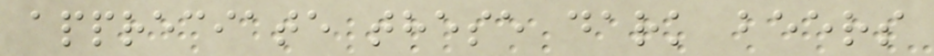appreciate these dark beers
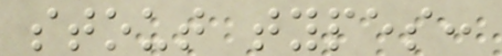stout types:
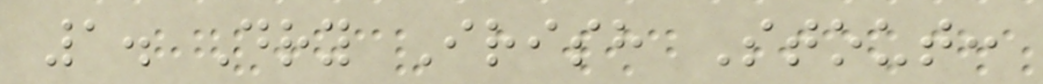1. Dry Irish Stout:
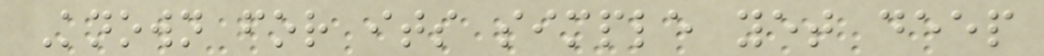Known for its simple yet deep
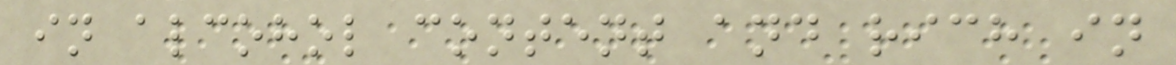in alcohol content and rich in
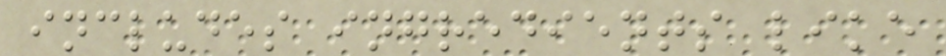includes ingredients like
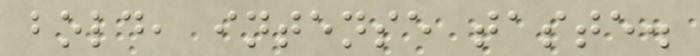bold, intense taste.
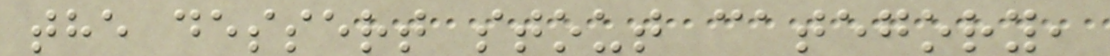the dessert stout category,
